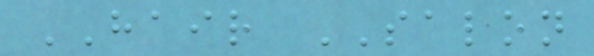HAIR SALON
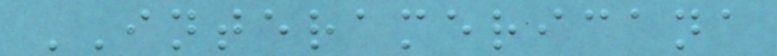INTERAMERICANA
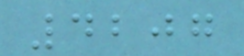4207
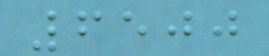6500
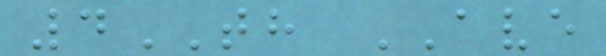4TH AVE
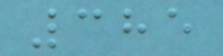385
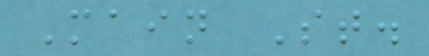Main St.
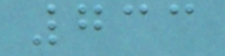733
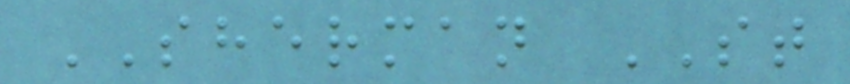SHERMAN ST
